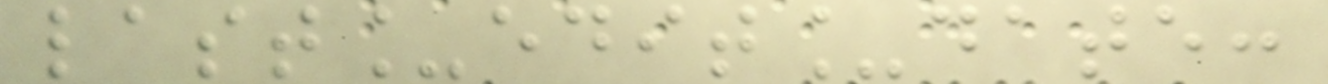last_edit_date:
